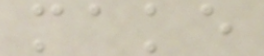make
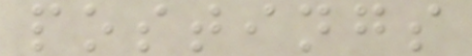postings
